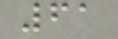61
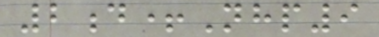2d+Nhp9
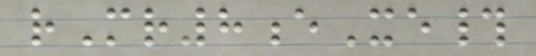rMr8eXe#
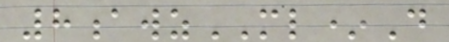8awzML*D
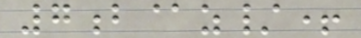7b@z/+
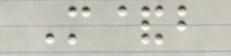M&b
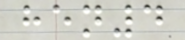hen4
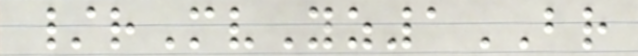/rMvYz1BR
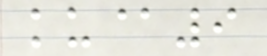ku@9
